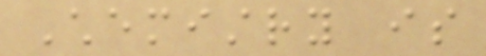Chemistry is
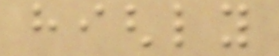highly
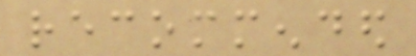recommended
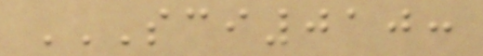SCI010:
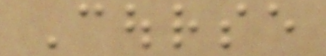Course
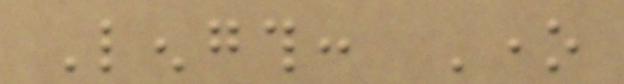Length: One
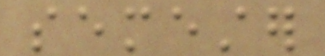semester
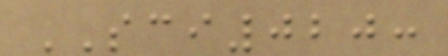SCI020:
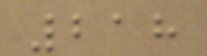218
